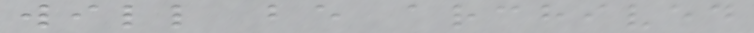will be archived
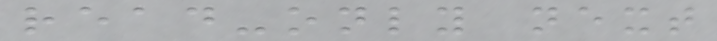read-only next
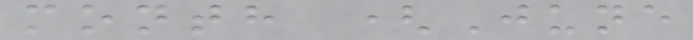month (June
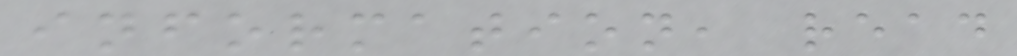information, read
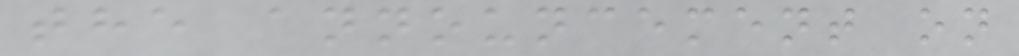the announcement on
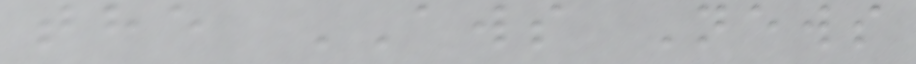the AWS News
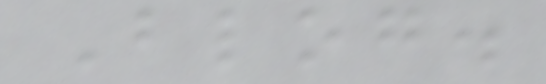Blog.
